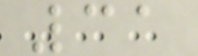31
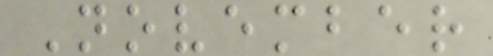November
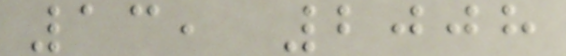13, 2008
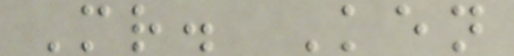Mr. Ken
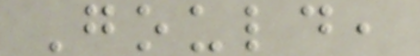Gould,
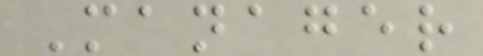Manager
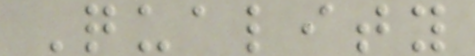Quality
